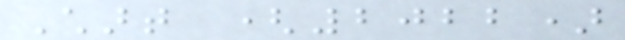Chart (2022)
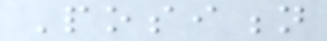Position
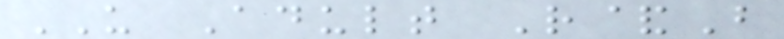US Adult R&B
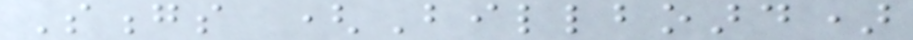Songs (Billboard)
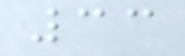33
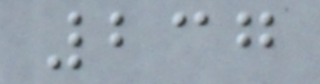237
